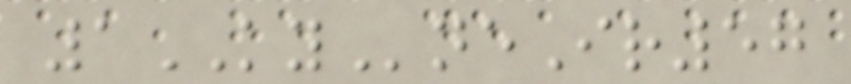1KYneIr57
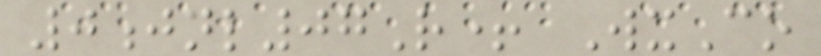0jnl07R+ WxCo
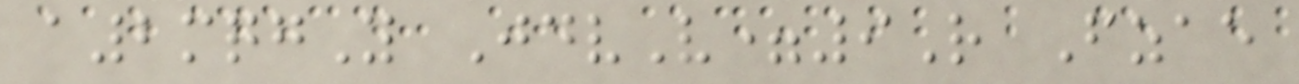a2mqgY JdvV=9R Fzae
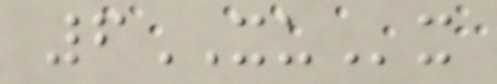6XUx
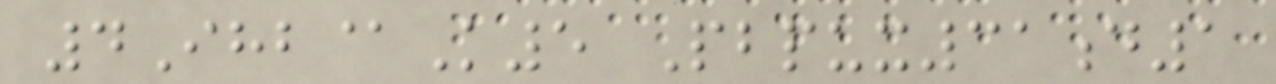4Ihb@K5 Pbpux31d1
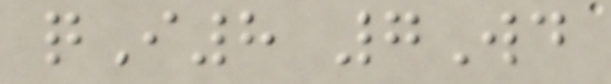qI8 7Wd
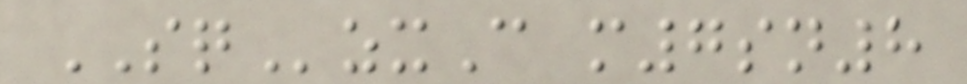SQzxC m7sn8
